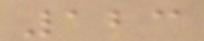123
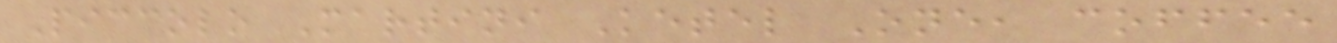Piccolo Martini Ketel One, coffee
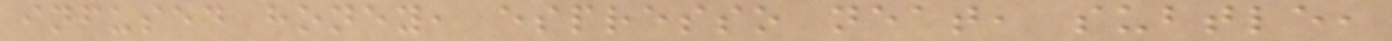infused honey, espresso neat, subtle,
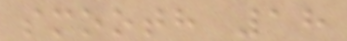smooth 18
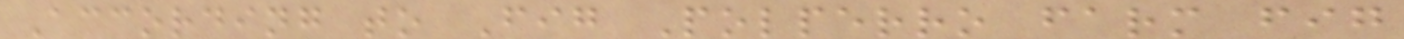According to Fig Polperro farm fig
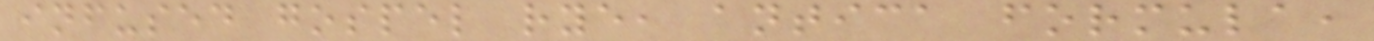infused gospel rye, antica formula,
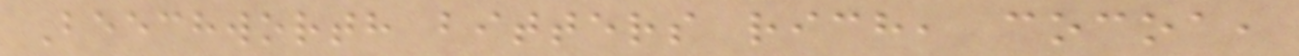Beechworth bitters rich, cocoa,
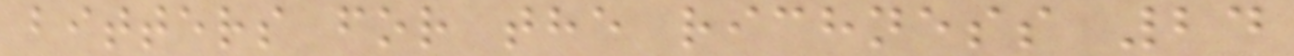bitters for the richness 24
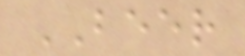BEER
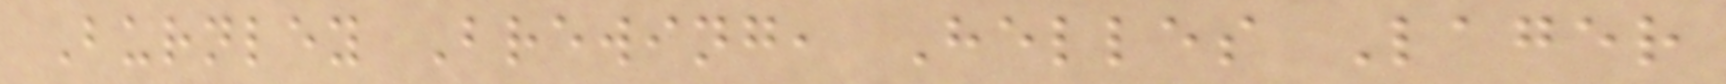Burnley Brewing, Helles Lager
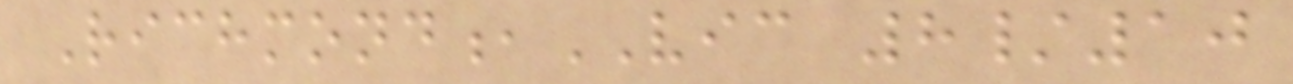Richmond,VIC 8/10
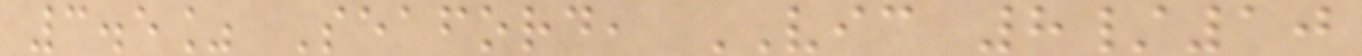3.5% Seaford, VIC 8/10
